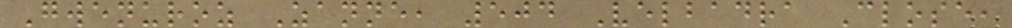Gwenuroz Zanne, 504 Velbadra Close,
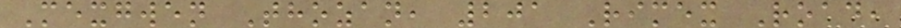Mexgwen Thozan, 201 Rimex Road,
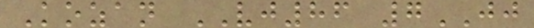Kozan VJ86 7JJ
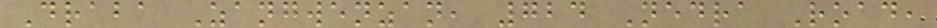Draba Zangwenzan, 724 Nedra Road,
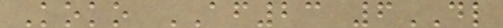Koko AF23 6DL
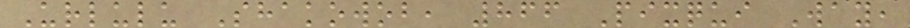Urlulu Shakowob, 866 Pixqui Way,
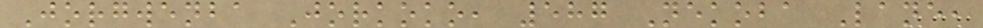Jorgwenba Jorkoko, 587 Nekoba Lane,
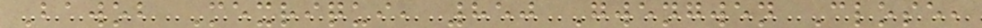Bawob Mexriqui, 850 Gwengwen Close,
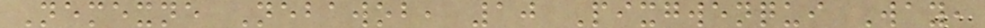Nemexne Nebawob, 10 Pixgwenqui Way,
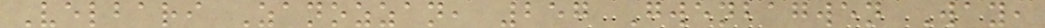Velbari Zanozzan, 257 Gwenbagwen Way,
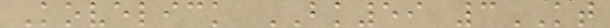Kovelick BK59 3KT
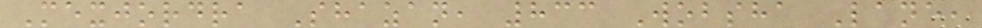Mexjordra Shazan, 833 Wobsha Lane,
